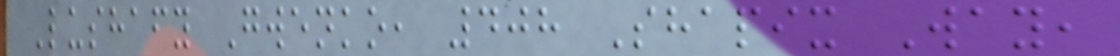Lushafy Gwenko, 408 Shapix Way,
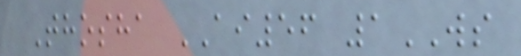Thosha AI56 1WS
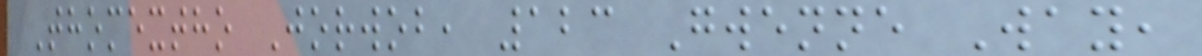Thomextho Jorwob, 123 Gwenne Way,
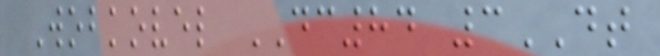Wobkovel DC84 3DT
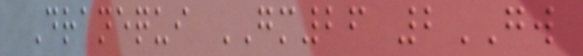Dranequi GM26 2GW
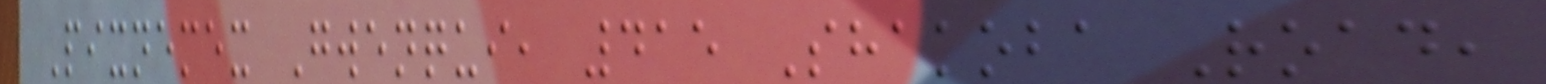Pixnemex Gwenqui, 415 Shakoba Road,
